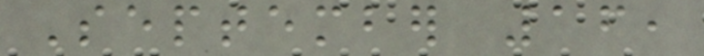September 16,
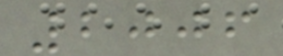2006
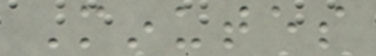Minutes
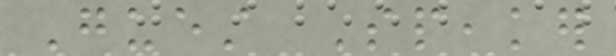Guest Speaker
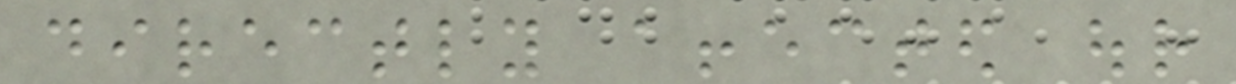directly affected our
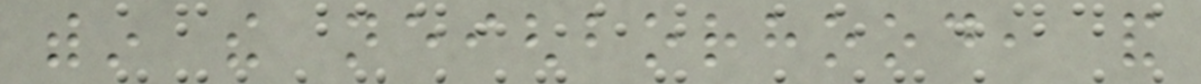within the neighborhood, and
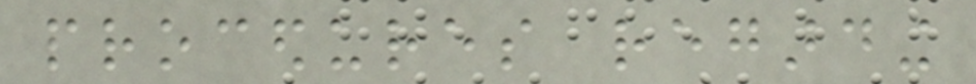procedures regarding
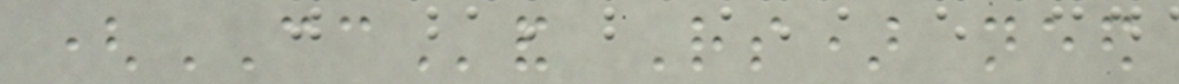(CCand Rs) need
